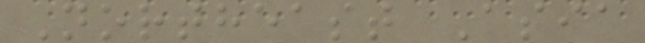Northeast Asia
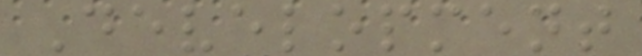Development
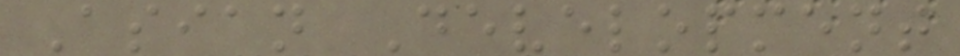Asian Development
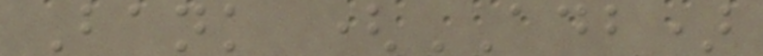Bank (ADB)
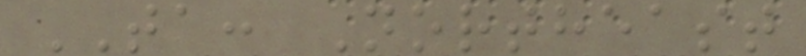TA: Northeast
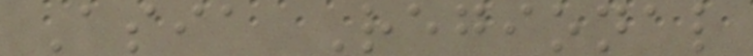Asia Regional
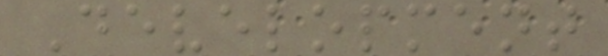Development
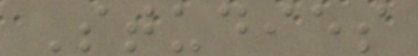Studies
